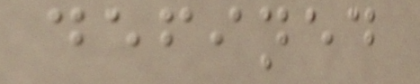defined
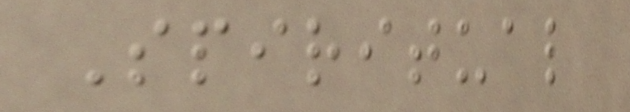Spiritual
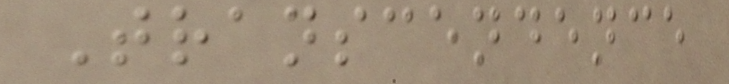Transcendence
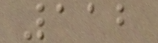112
